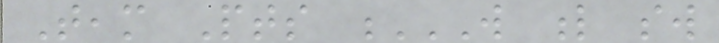Team Pts W L SW
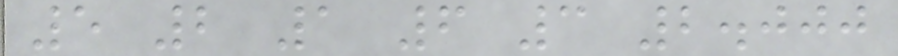5 2 1 6 3 2.000
